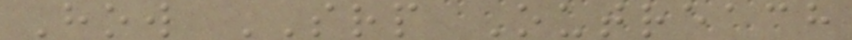How SRP Outreach
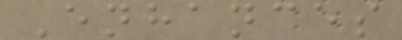Enhances
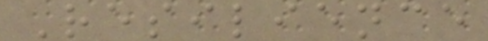Resilience
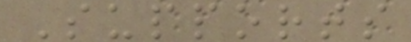Supports
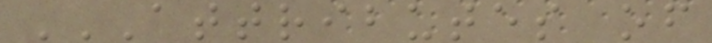ATTRIBUTES OF
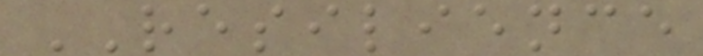RESILIENCE
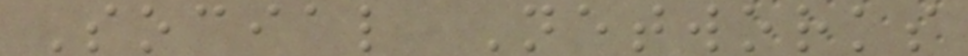Social Networks
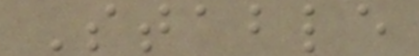Stable
